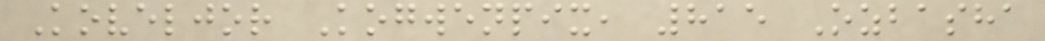Koveljor Kogwenpix, 815 Ozbasha
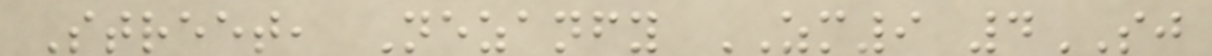Street, Nezanfy ZM9 4SJ
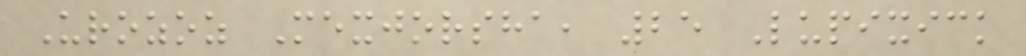Urozoz Mexjorsha, 25 Lupixick
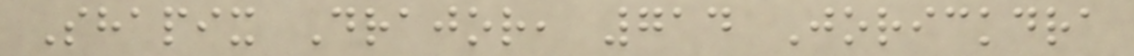Shapix Drajor, 714 Jorickdra
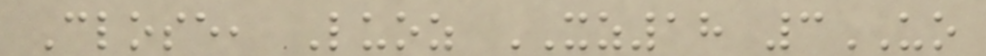Close, Luoz XZ18 3UO
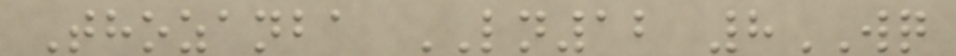Thozanba LN12 8WQ
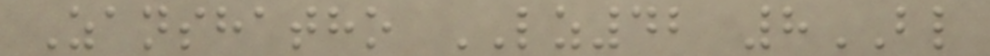Zanshatho LZ42 8BL
